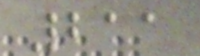211
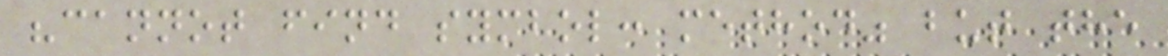"cannot find symbol: method" but the
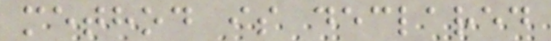method is declared
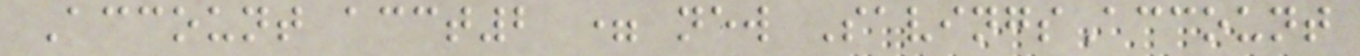Account acct2 = new SavingsAccount
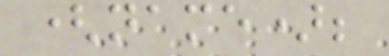(name);
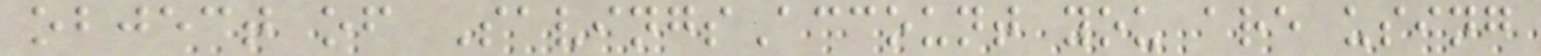object of SavingsAccount you are using
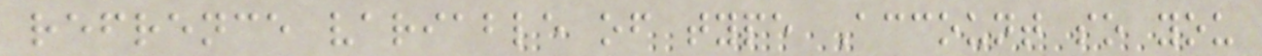refrence variable of type Account so you
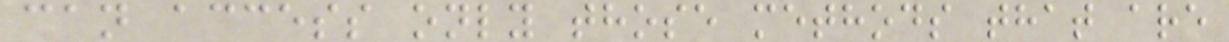can access only those methods that are
